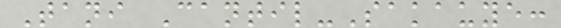Tani Cantil-Sakauye:
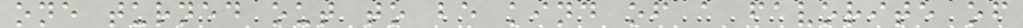one turned out to be kind of a favorite of
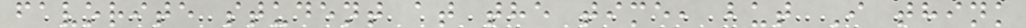favorite student at the time, but I think
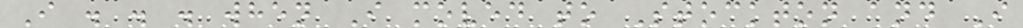I . . . when I moved to Stockton and I
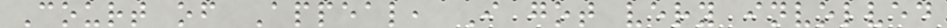Court of Appeal, I got very involved
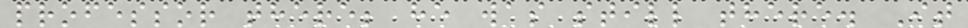professor there; he was still there. It
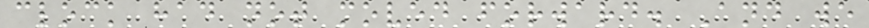clock had not moved forward. And we
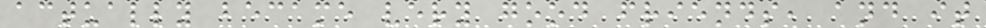actually became very good friends, and it
